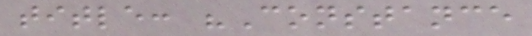title: "Constance
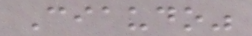Ciaudo"
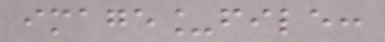image_file:
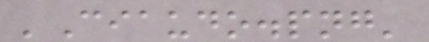'Ciaudo.png'
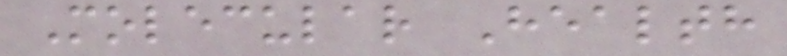Molecular Health
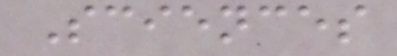Sciences
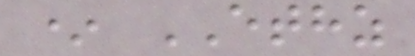* ETHZ
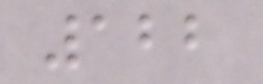122
